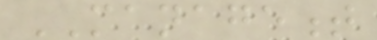MANAGEMENT
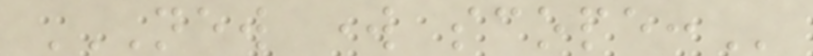NEW WORK SCOPE:
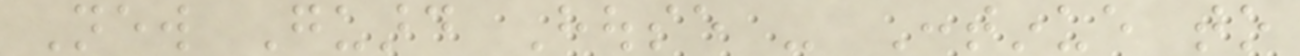New Guard House - Continue to
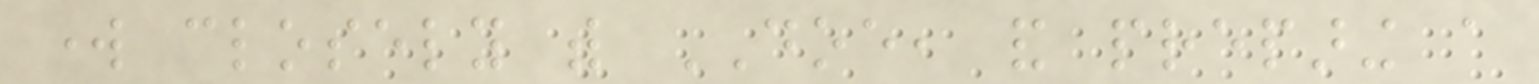work closely with DOE, and preparing a
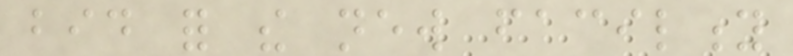bid for the new facility
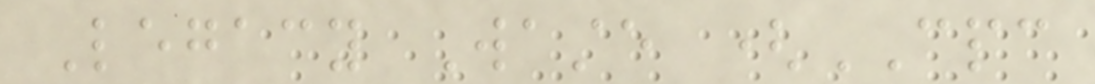Legacy Waste (CPC
